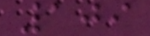109
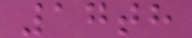17th
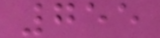755
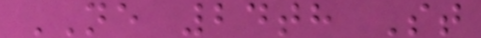NE 24th St
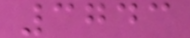3743
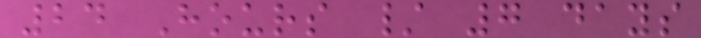24 Hours / 7 days
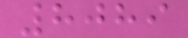8089
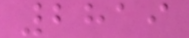2819
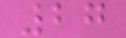27
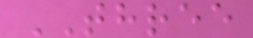THREE
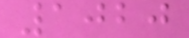1020
